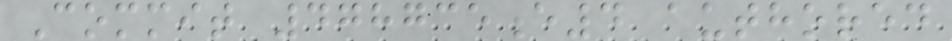Commit 478735e4 authored
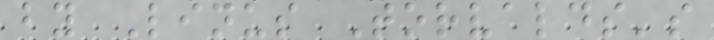by Linus Torvalds's
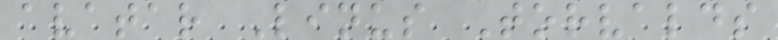avatar Linus Torvalds
